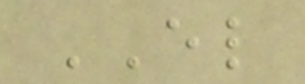EL
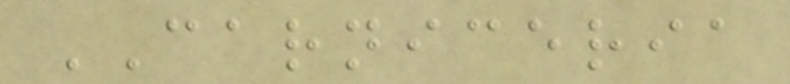CARNICERIA
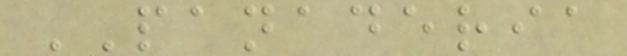PANADERIA
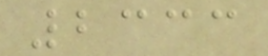2333
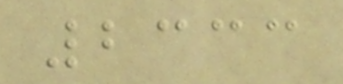2333
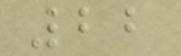22
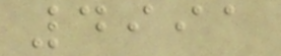4991
